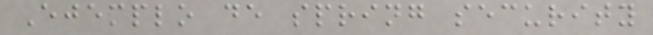Ejemplo de spring security
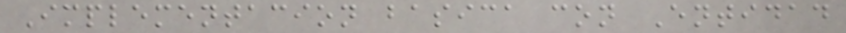Implementacion basica con Entidad
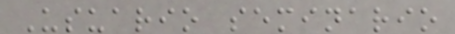Usuario seminario
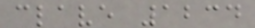clave 1234
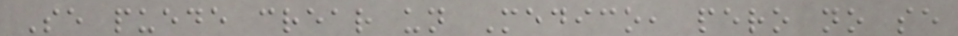Se puede crear un Medico, pero no se
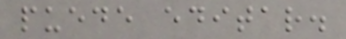puede editar.
